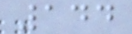144
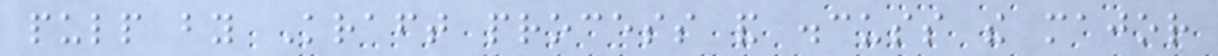pulp by Kraft process and discuss the major
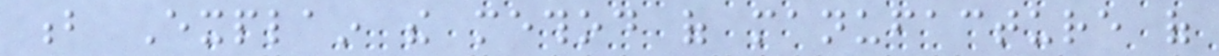b Explain the method of manufacture of
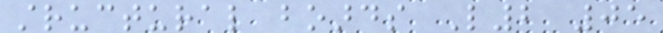structural boards L2 05
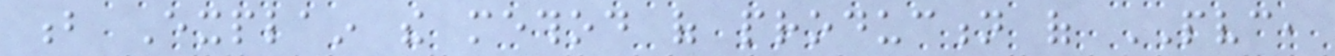b Explain the method of production of PVC,
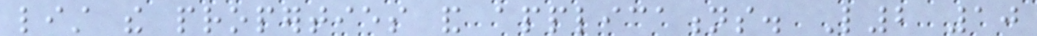list the properties and applications. L2 10
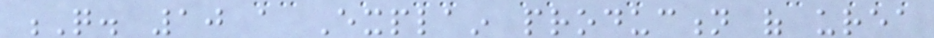Q. 10 a Explain production of urea
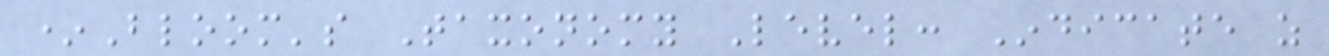*Bloom's Taxonomy Level: Indicate as
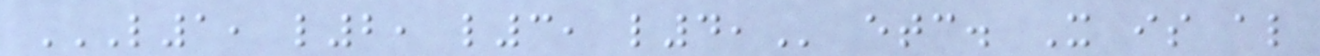L1, L2, L3, L4, etc. It is also
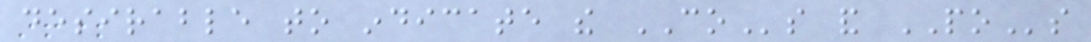desirable to indicate the COs and POs
